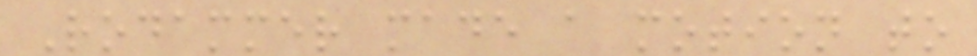Rodammer made a motion to
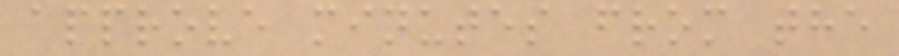approve minutes from the
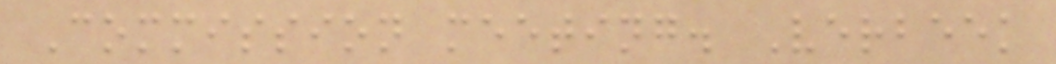Commission meeting. Verbeek
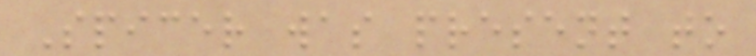Spicer was present to
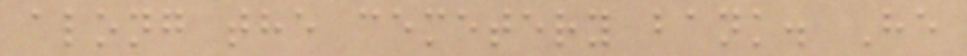along the cemetery bank. He
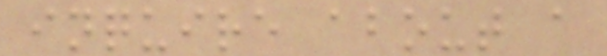inquire about a
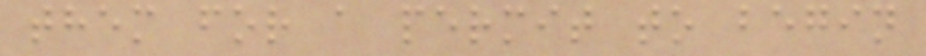them for a permit to begin
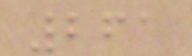261
